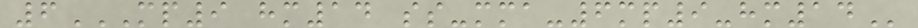6MP9 HM14 SS-MMA-6MP9-HM14
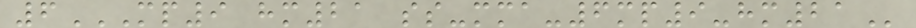6MP9 HM21 SS-MMA-6MP9-HM21
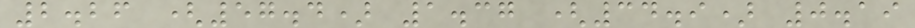2.26 (57.4) 1.37 (34.9) 0.19
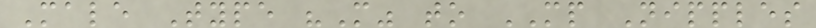Male Type "M" to MP Nipples
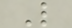L
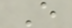E
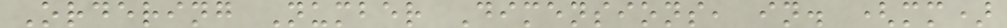Ordering Number Dimensions, in. (mm)
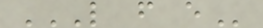L F E
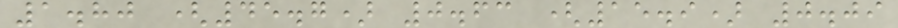1.80 (45.7) 0.63 (15.9) 0.09
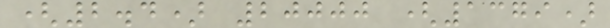(2.4) 20000 (1379)
